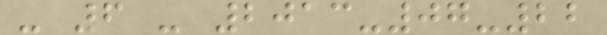- 6 - 2013-07-22
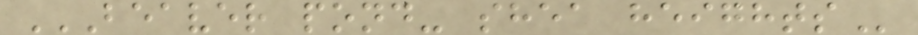BEAVER POND- SHEA HEIGHTS
